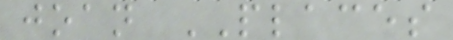joan PLACES
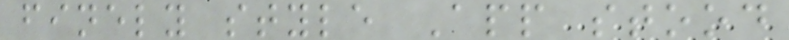finely style App stood
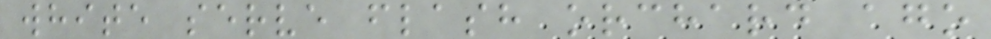white serve flash orchard ago
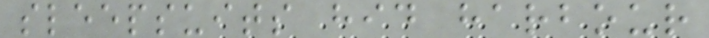sleepsuits hid harbour
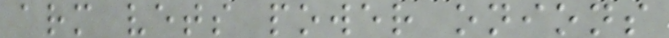arm vets power onions
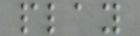play
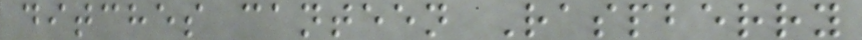ditches canteen Raspberry
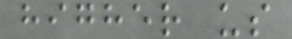higher us
